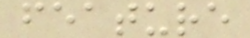feature
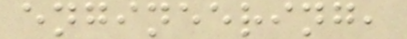engineering,
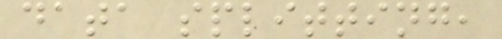data splitting,
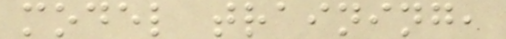model training,
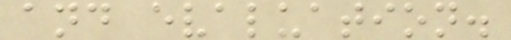and evaluation.
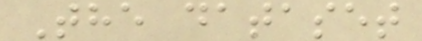The dataset
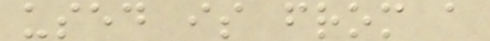used is from a
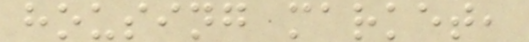housing market,
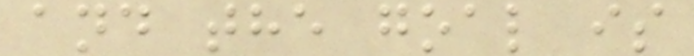and the goal is
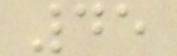45
